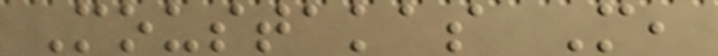Moustakas M,
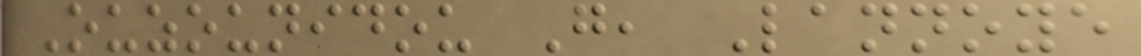Ouzounidou G, Lannoye
